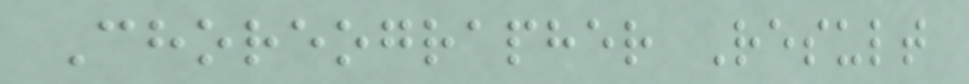Choreographer Result
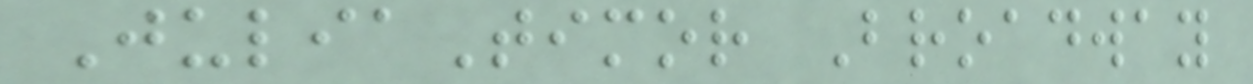JuliaTimor Broadway
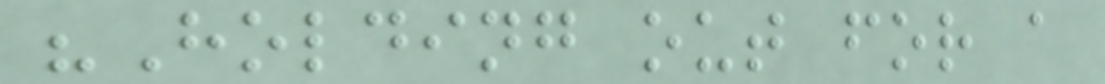"Holding out for a
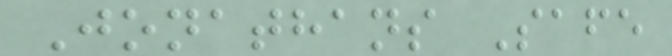Jonathans Safe
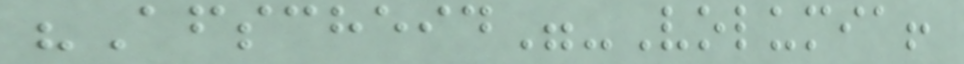"Afscheid"-Volumia!
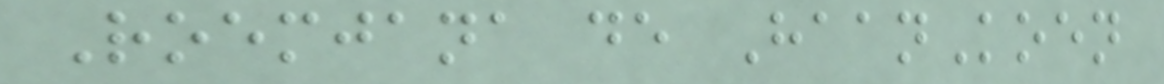Roemjana de HaanKoen
